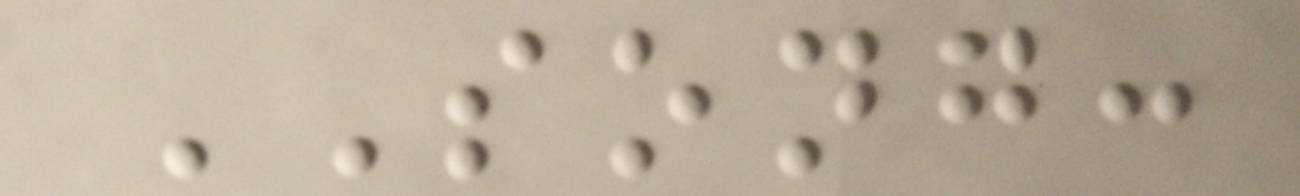SONG:
